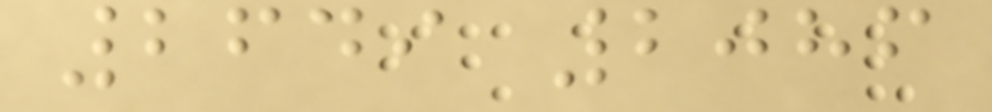2649 2086
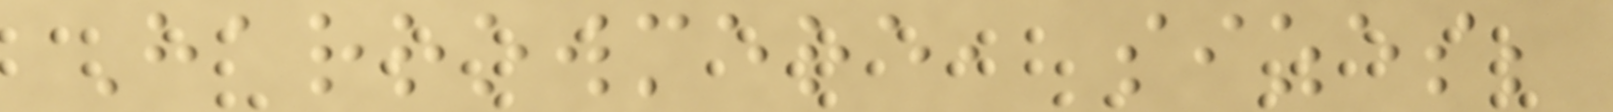Harrowmere, sizes;
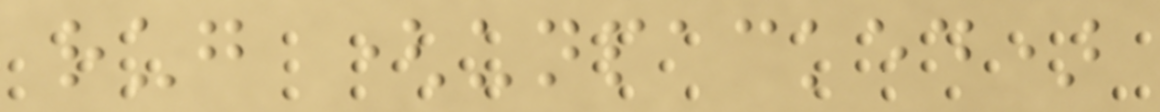rug (unpacked)
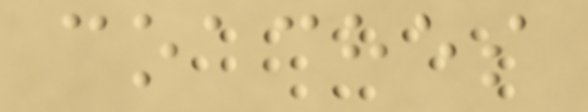coaches
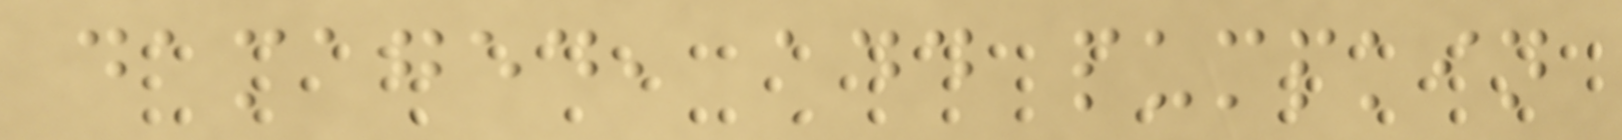damaged, add pumpkin
